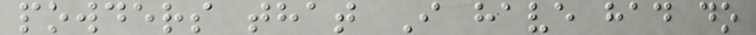powders that I have had do
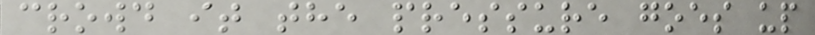crowd it the pressure goes up
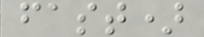fast)
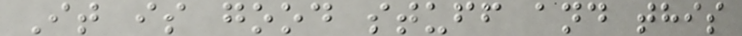It is good stuff and this
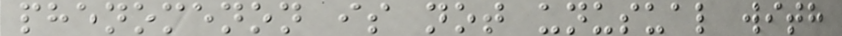phenomenon is not unusual with
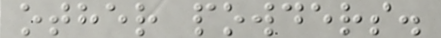other powders.
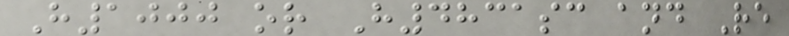H1000 or H4831sc and Re
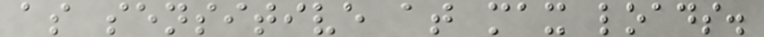as sensitive at max loads.
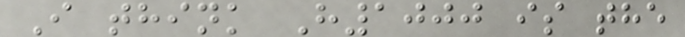I think H1000 is the
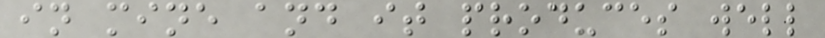in mine and it produces well
